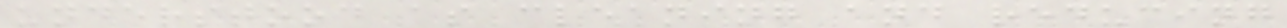understood as cleaning and reducing
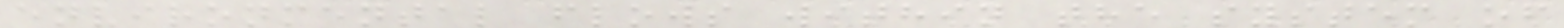environmental flows within the system of
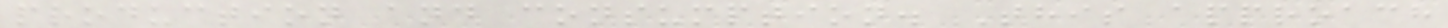production and consumption. This approach
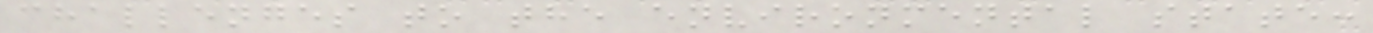challenges to the environmental state:
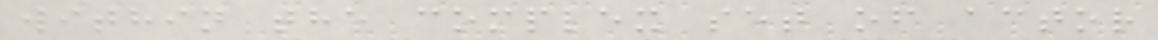within the complex set of actor
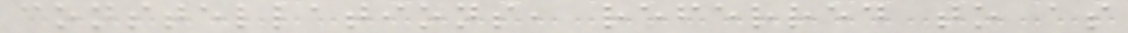constellations, referred to as
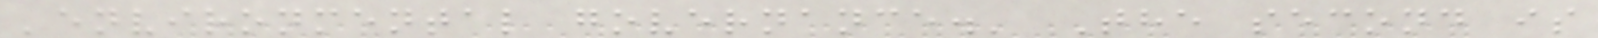'environmental governance.' The second is
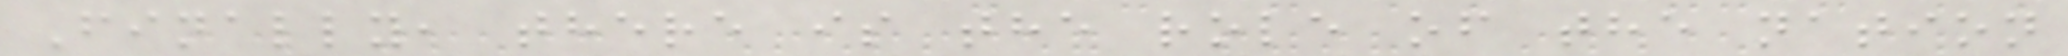Finally, there is the role of the nation
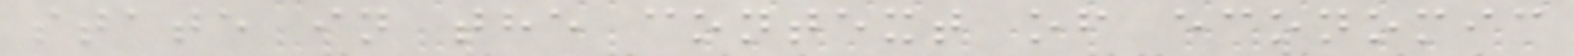state in the context of economic
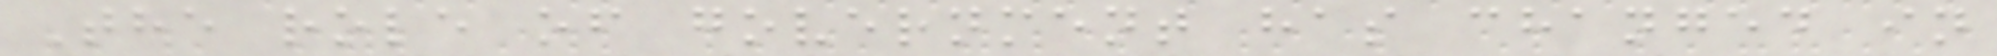The role of government has changed in
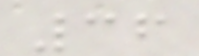36
